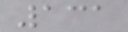131
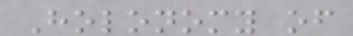Holonomy of
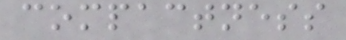compactness
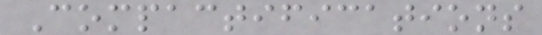Compactifications
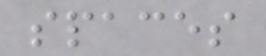spaces
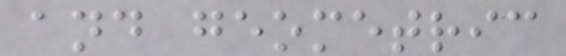and geometric
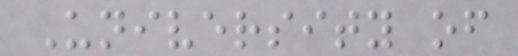University of
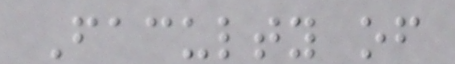Faculty of
